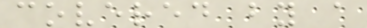covered by a
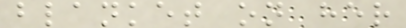blanket on her
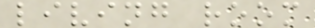living room
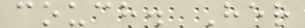couch. Her
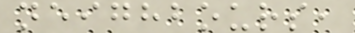neighbours,
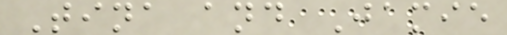Tina and Jamie
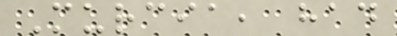Murcia, had
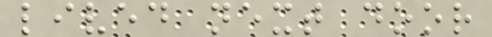lived next door
